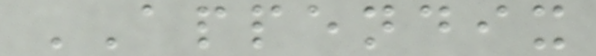APPENDIX
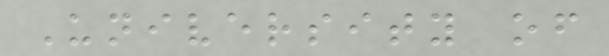University of
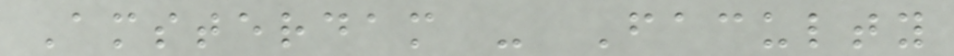Amsterdam - Faculty
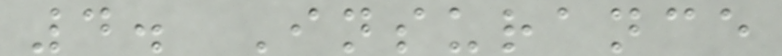4. Insurance
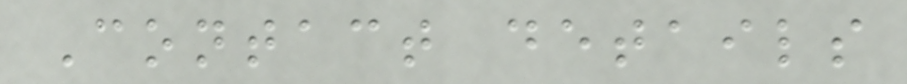Contact details
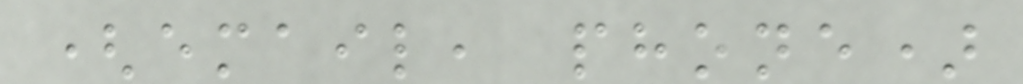(email, phone)
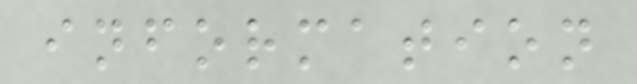information
